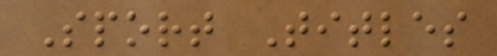Sport Titles
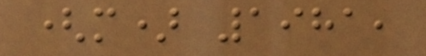(m) 1981,
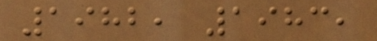1982, 1983,
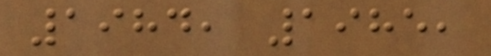1984, 1985,
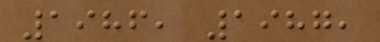1986, 1987,
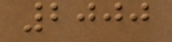2000
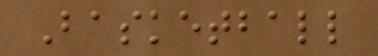Basketball
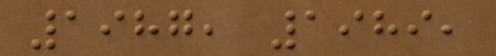1987, 1989,
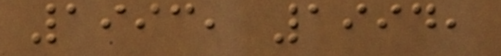1993, 1994,
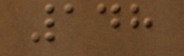148
